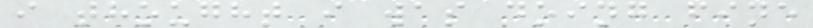i thought i was doing fine
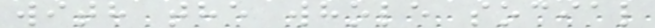with the whole social
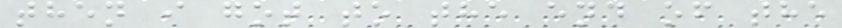then i got to the end of the
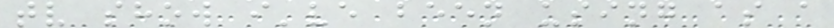tv show i've been using as a
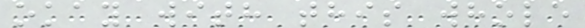okay with this whole
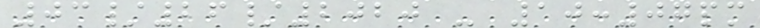03/26/2020 - 10:07pm
